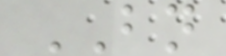BN
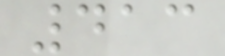413
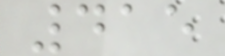415
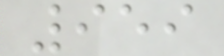959
